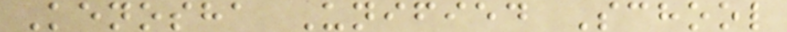Kenosha Unified School
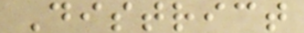District
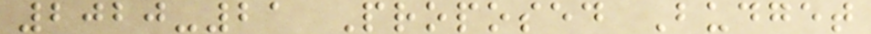2020-21 Proposed Budget
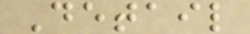Detail
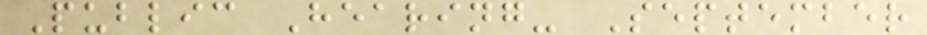Public Hearing- September
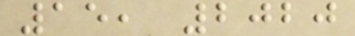15, 2020
